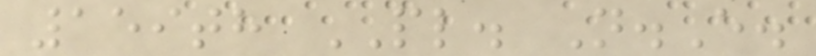159th PL. N.E.
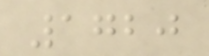1720
